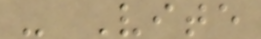- Vite
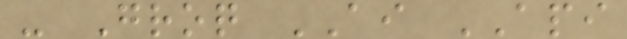- Groq AI API
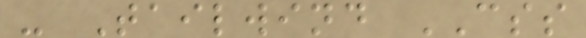- Tailwind CSS
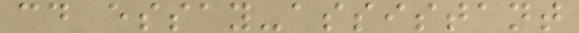cd essay-assistant
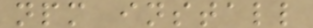npm install
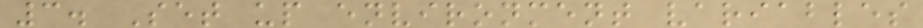3. Set up environment variables
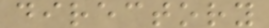directory
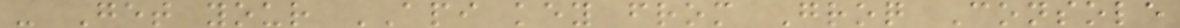- Get your API key from Groq Console
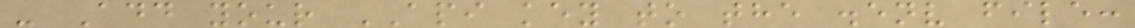- Add your API key to the .env file:
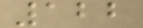122
